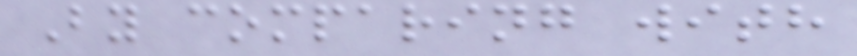By comparing with
